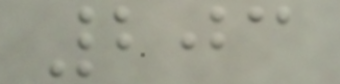203
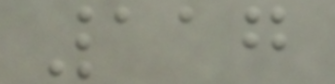117
